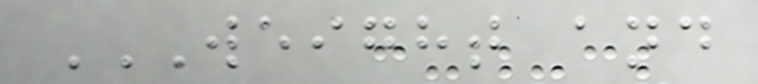WEIGHT AND
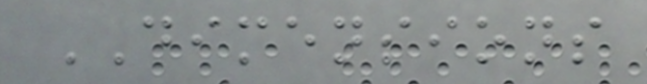DIMENSIONS
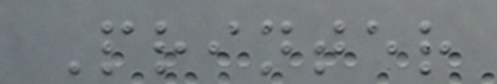Printer
